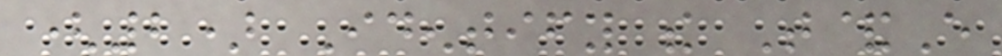(2) Identify the T&E
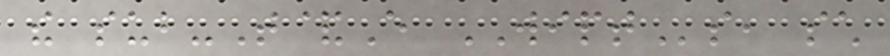the sub-T&E WIPTs, such
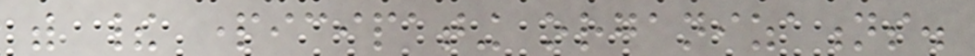with their participating organizations.
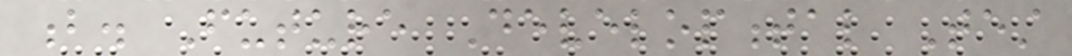b. Future Developmental Test
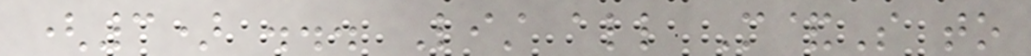(3) ... List all M&S to
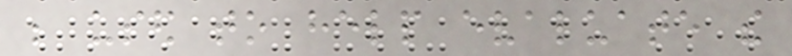be used to help evaluate the
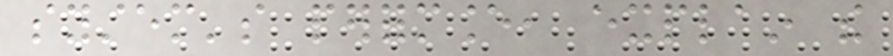system's performance, explain the
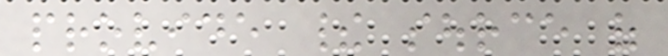provide their source of
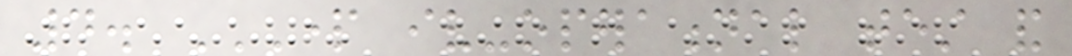4. PART IV-OPERATIONAL TEST AND
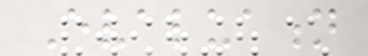Evaluation
